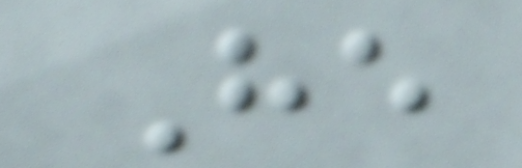He
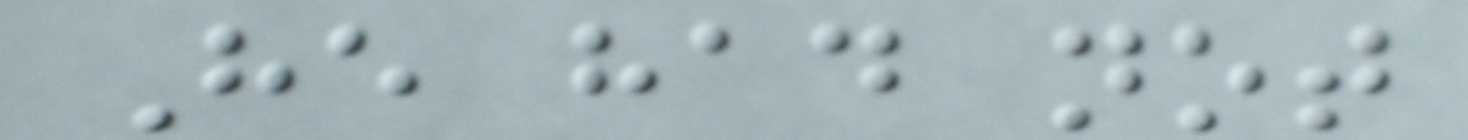He had not
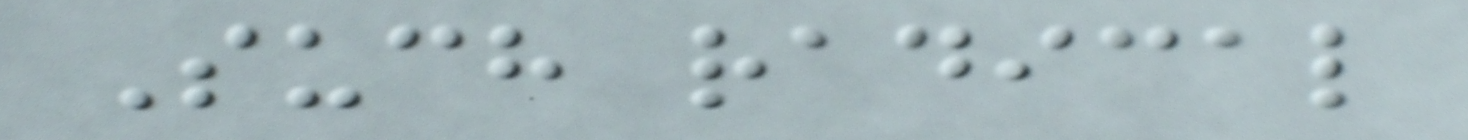Such radical
